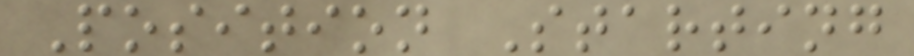Position Starting
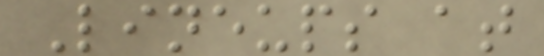Lineups at
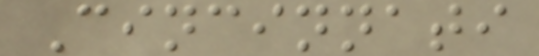Cincinnati
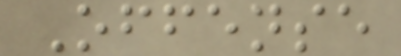Offense
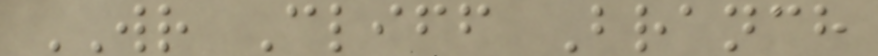WR Cliff Branch
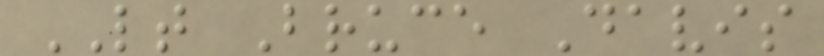LT Bruce Davis
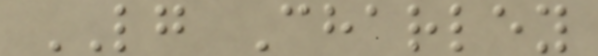LG Charley
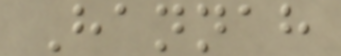Hannah
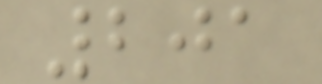201
